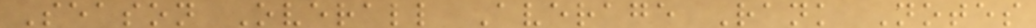Season Overall Average Rank Notes
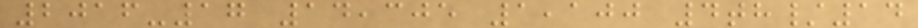2016-17 14,305 1,100 4th/14
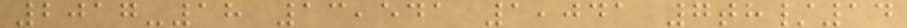2017-18 13,541 1,041 7th/14
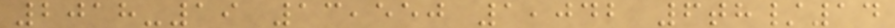2018-19 13,550 1,042 6th/14
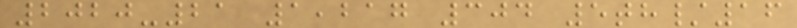2020-21 1,217 304 5th/16
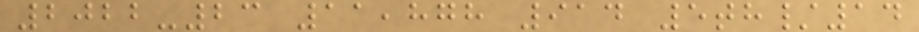2022-23 11,878 914 5th/14
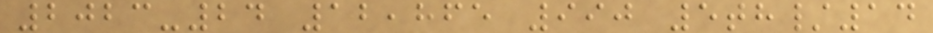2023-24 12,865 990 5th/14
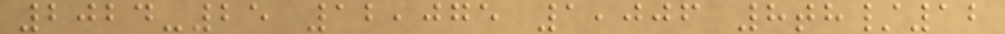2024-25 12,075 1,006 8th/12
